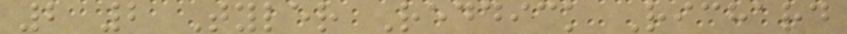2 2 Tyler Reddick Richard
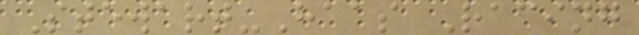Stewart-Haas Racing
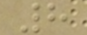8
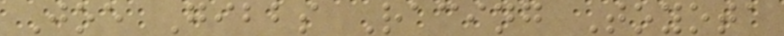Joe Gibbs Racing Toyota
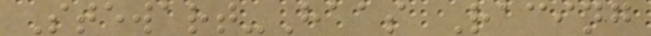Stewart-Haas Racing
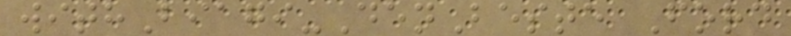withBiagi-DenBeste Ford
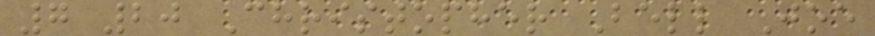7 20 Christopher Bell Joe
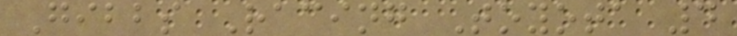Gibbs Racing Toyota 4
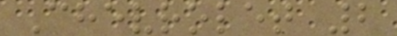Chevrolet 2
